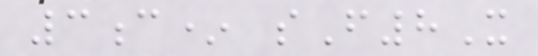3c* sF8X
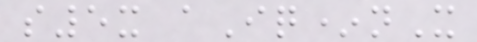s5x aIq*nX
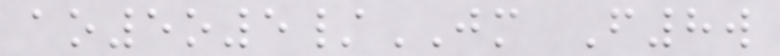ao5o5/JM F8w
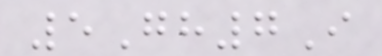5Gh7I
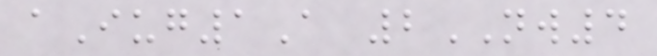aIug1A 2NW4
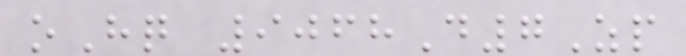oHq 9068D7Zp
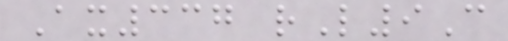Ax337 rL9C
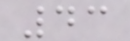43
